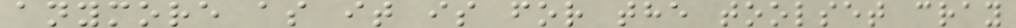anymore as it is for the toolset cray
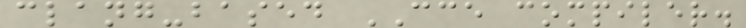clang-based CCE compiler.
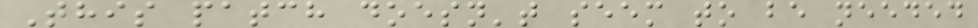This patch doesn't seem to be needed
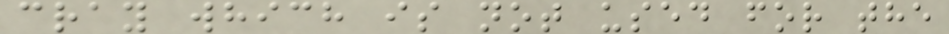cray which is not used for the
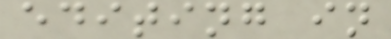editing in
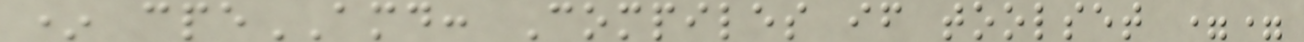* cpeAMD: Compiles if toolset ==
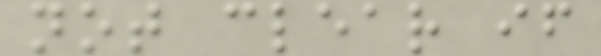not clear if
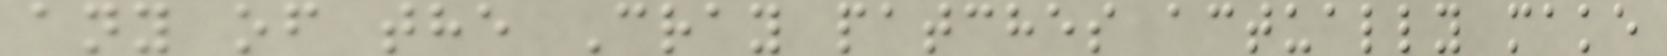any of the Cray patches actually make
